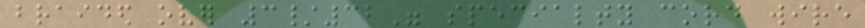braided over 3/32" specialty cord wire
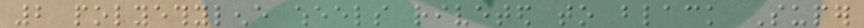2 polyethylene wheels riveted to black Super
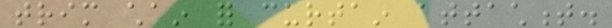trim chain for curtain attachment.
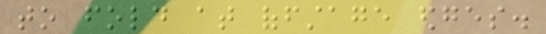to fold at offstage edges.
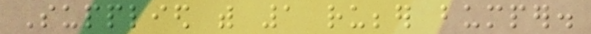Supplied with 1 rubber bumper.
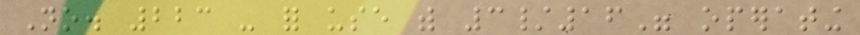No. 223 - for use with 3/16" operating
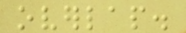overlap.
